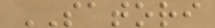SATORI
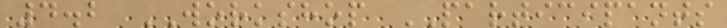4.2 WORKSHOP PARTICIPANTS
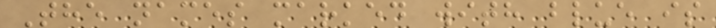The names marked with blue is
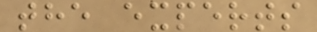the experts
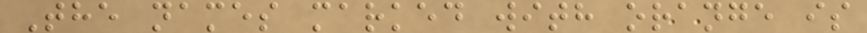The names marked with orange is
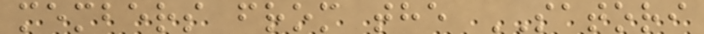members from the SATORI
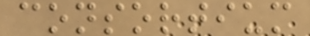consortium
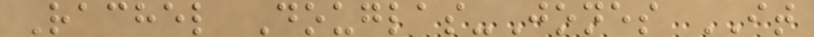Rachel Douglas-Jones IT
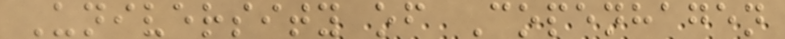University of Copenhagen
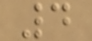4
